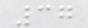37
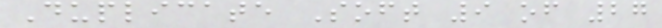Duplicate Soft 9 of 27
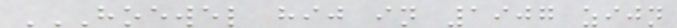HOEWEL HIJ IN 1907 ZIJN
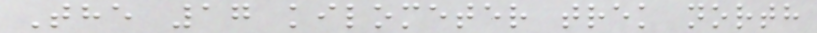The 17 kilometer trek north
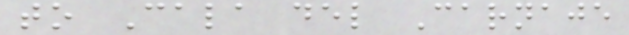to Cala del Carnaje
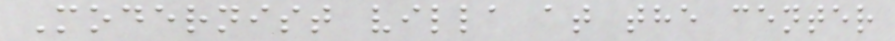Modernist villa at the center
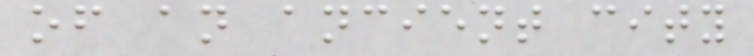of an ancient city
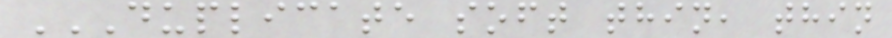DUPLICATE SOFT THIN, THIN
